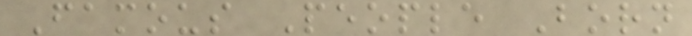Famous People Born
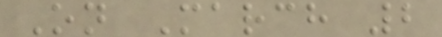On March 2
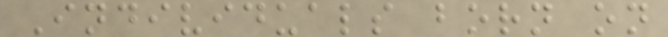Individuals born on
